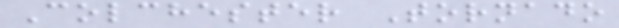Colchester Tornado
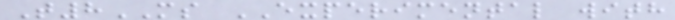T8MS EXPERIMENTAL with
